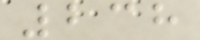238
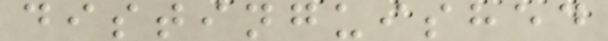distinguished
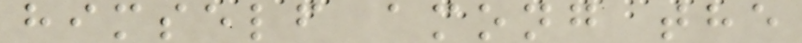himself among the
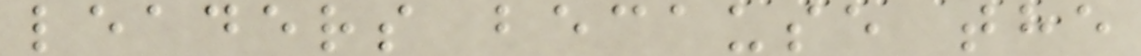leaders because the
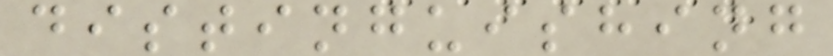distinguishing
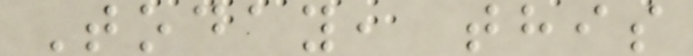Today, this
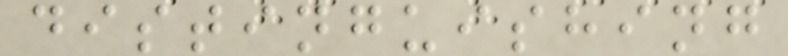distinguishing
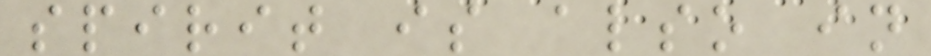spirit is also in
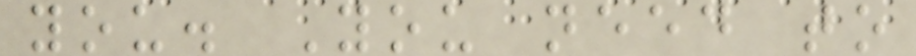you. You need to
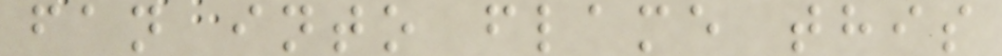fan into flame this
